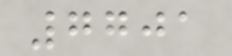7701
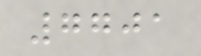7701
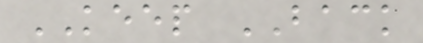KEEP BACK
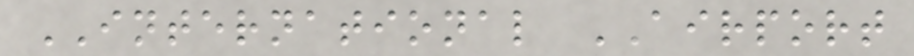INTERNATIONAL AIRPORT
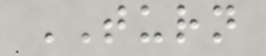TURN
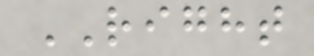RIGHT
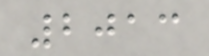2013
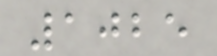1025
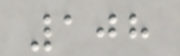108
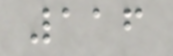116
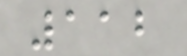112
